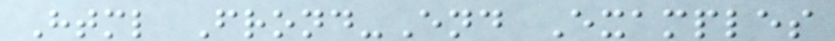Html Frond-End Examples
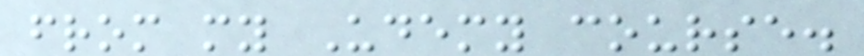from my Udemy course.
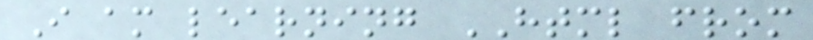I am learning HTML from
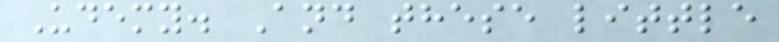Udemy. And these little
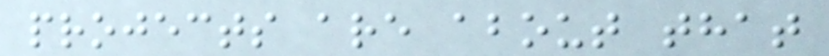projects are about that
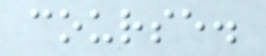course.
